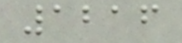1216
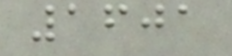1601
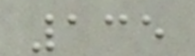135
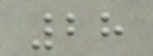28
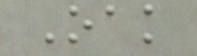Oak
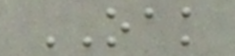OAK
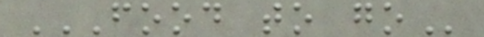FOOD TO GO
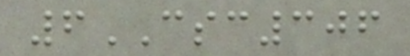6CSC306
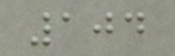104
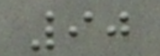90
